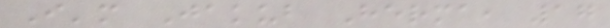I'm Jakub Herma, 17
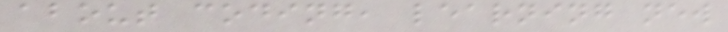about coding, learning new
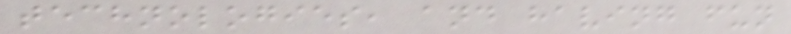technologies, and having fun
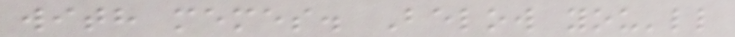with memes. Below you'll
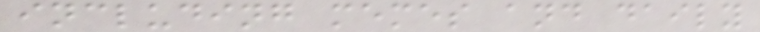including memes and daily
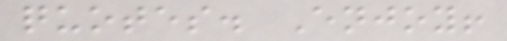quotes. Enjoy!
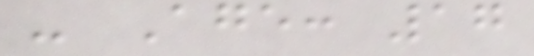- Age: 17
